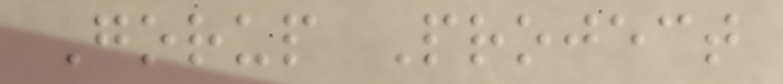Gorup Project
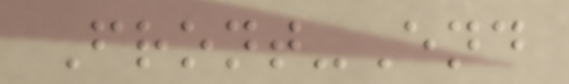Front-End
